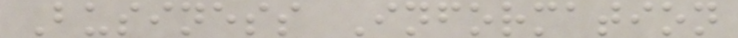Business Information
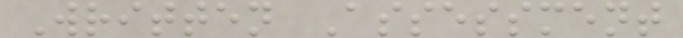Written Assessment
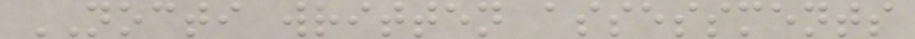NOCTI written assessments
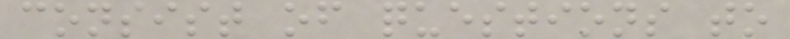consist of questions to
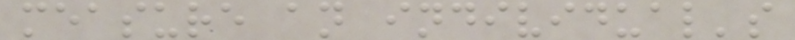measure an individual's
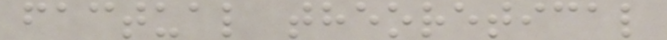factual theoretical
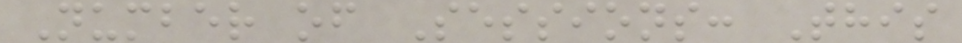Number of Sessions: This
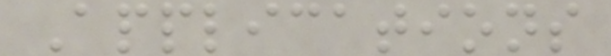Applications
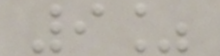9%
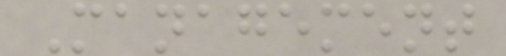Management
